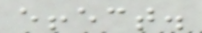effect.
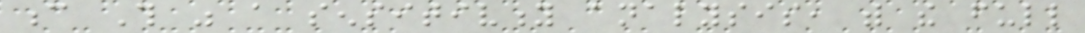c This was a sensitivity analysis, with the full
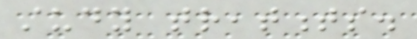study treatments.
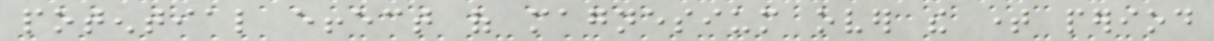potential effect of magnesium over the time period
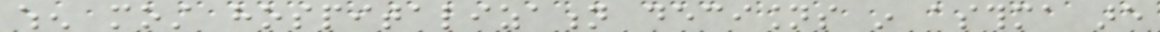when most hospitalization decisions in asthma are
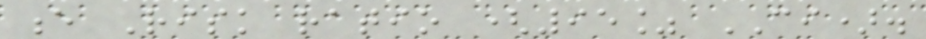e Risk ratio (95% CI).
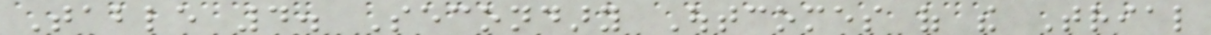Table 4. Secondary Outcomes of the Trial
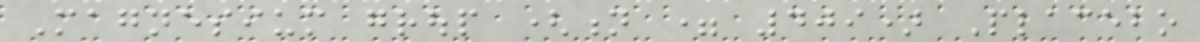Magnesium group (n = 409) Placebo
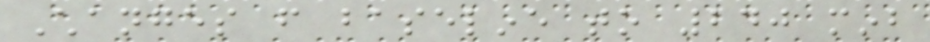Changes from baseline to 240 minb
